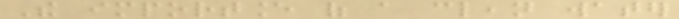The importance of a clean water
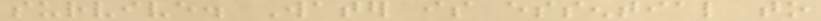survive. Water is essential to
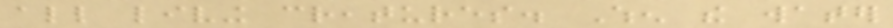all living creatures. When the water
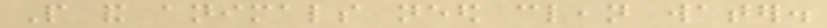People and animals need clean water.
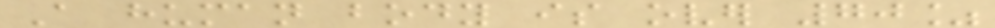A human body is over 70%
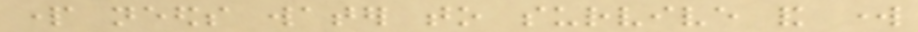part needs water to survive and work
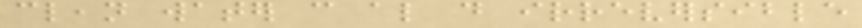clean water can also do irreversible
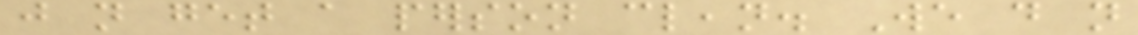just not get a person clean. We do not
